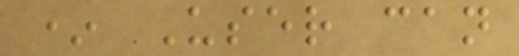* User can
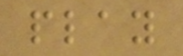play
